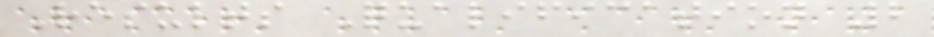Results Qualification 2
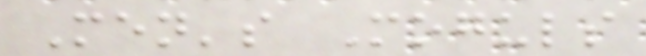Men's Moguls
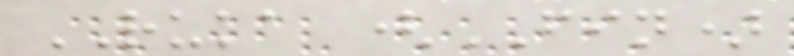RUKA (FIN)
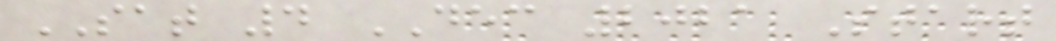SAT 4 DEC 2021 Start
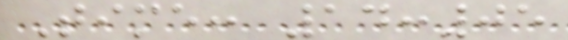Time: 14:05
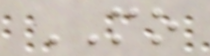MO
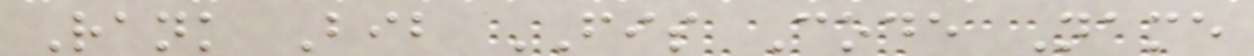Rank Bib FIS Code Name
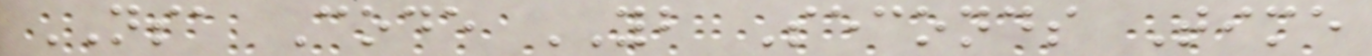NSA Code YB Seconds Time
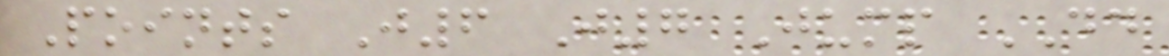Points J6 J7 Jump DD
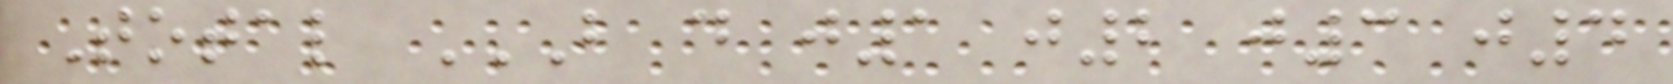Total B D J1 J2 J3 J4
